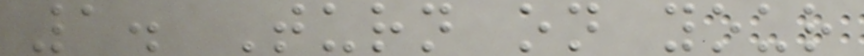1. Turn on your
